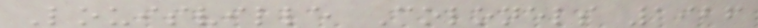Louisville Colonels 1926
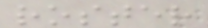roster
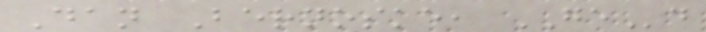Dan Bernoske, GEd
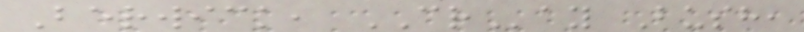Berwick, CRay Bush,
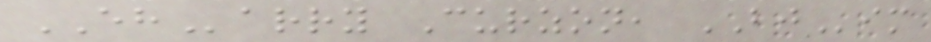EHarry Curzon, BJim
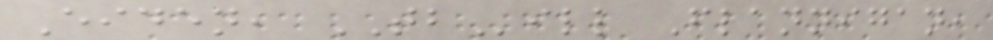Eiden, TBill Flannigan,
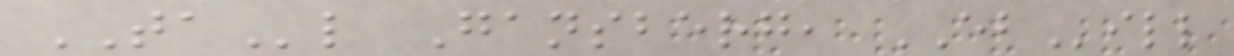TAl Gansberg, EBill
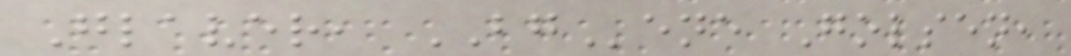Glaver, BGene Golsen,
